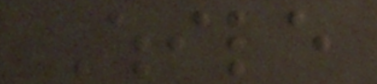While
